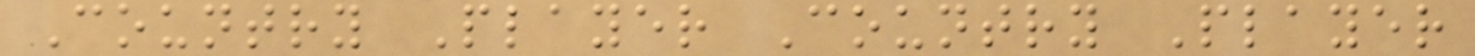Country Player Country Player
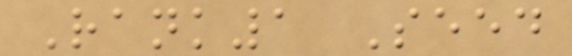Rank1 Seed
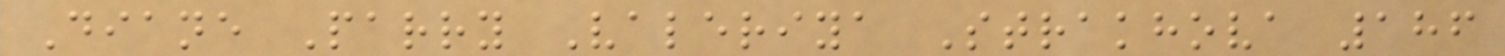Diane Parry Valeriya Strakhova 186
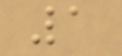1
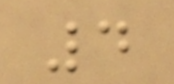4
